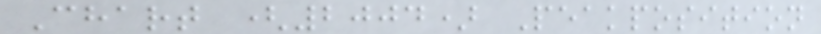Chart (2004) Peakposition
